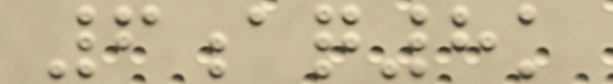6aq8k
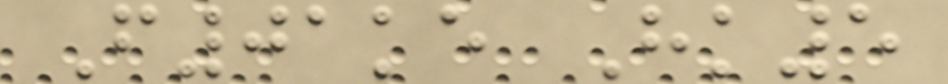F01ke Hk5
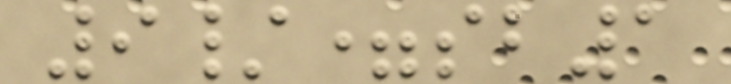9/=sb1
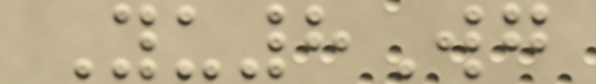Yu8Wg
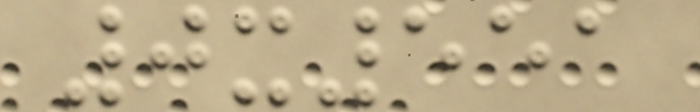0x551
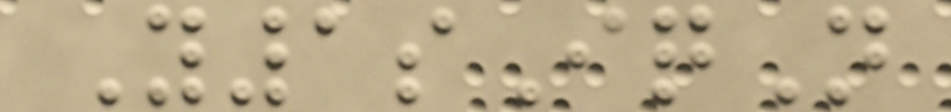Y1sIqN
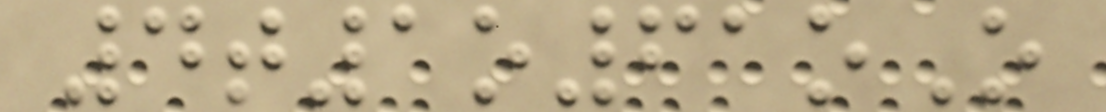4t1o61oO
